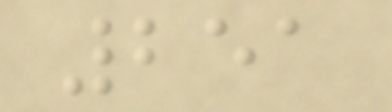251
